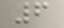6
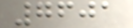7601
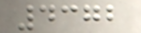4372
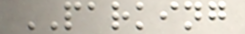PARKING
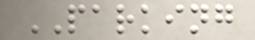PARKING
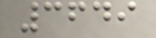3649
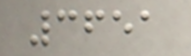3651
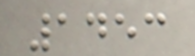1453
